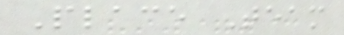Place Team
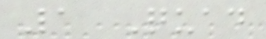1 Quad
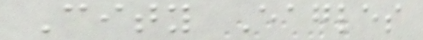City Eagles
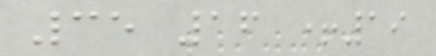35 16 +19
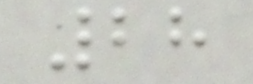28
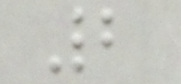2
